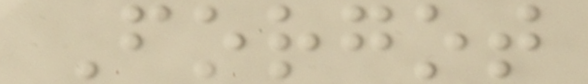Forgot
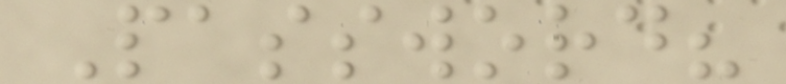Password?
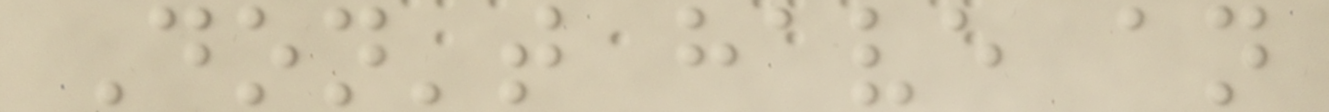Don't have an
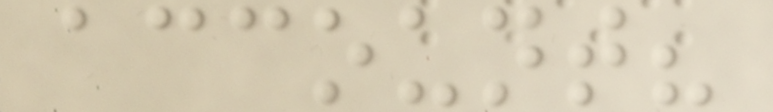account?
